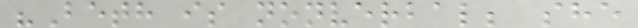"Beth is nonverbal; she
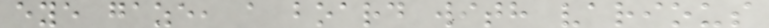eye gaze, a board with various
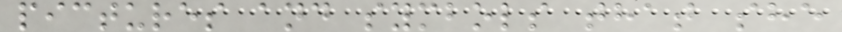pictures and symbols that she
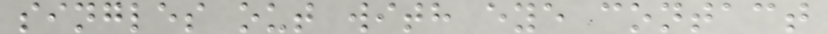singles out with eye contact
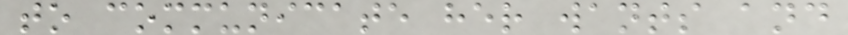to communicate her wants and
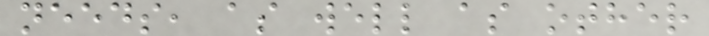needs, as well as other
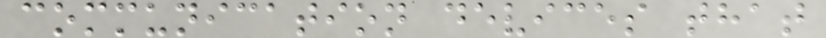communication devices that
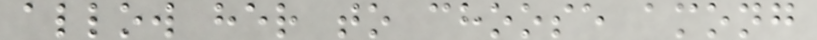allow her to choose among
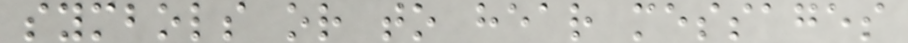symbols or to hear messages
